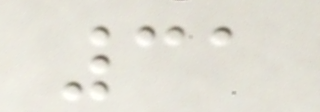31
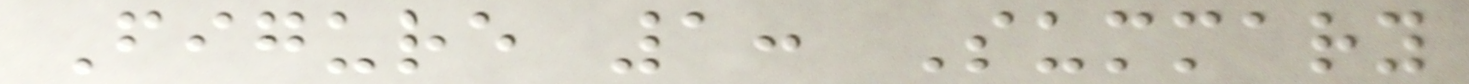Figure 1: Summary
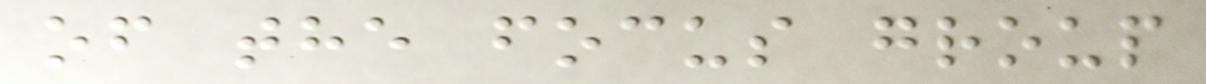of the focus group
